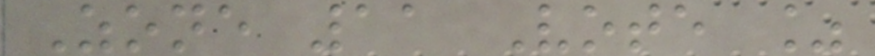Zone 11 Vote %
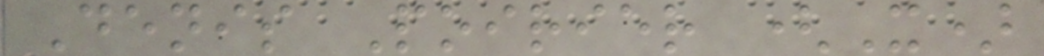Denis Poirier (X)
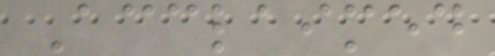Acclaimed
